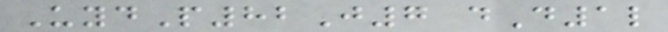UydP82J7 dD1l
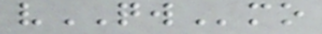vQWmo
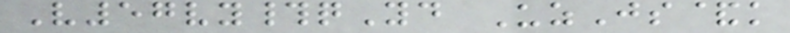V57vy#qYd UzJs&k
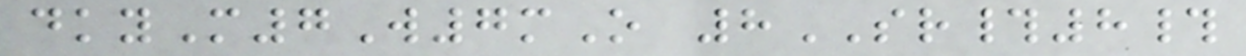dkyM7W7mO 8SR#8#
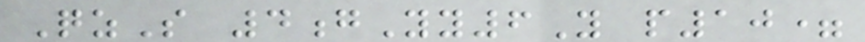QzS 4gYy6Y p10=
